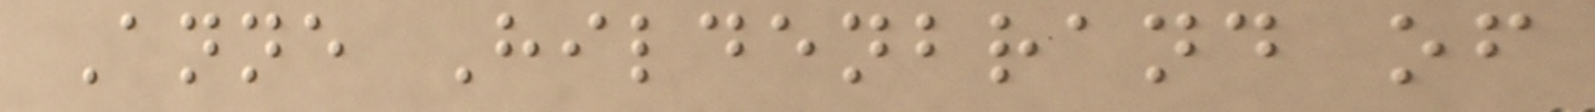Anne Hildenbrand of
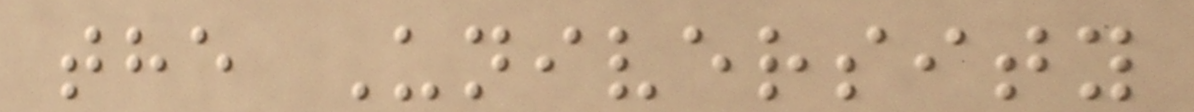the University
